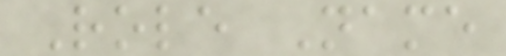Role Name
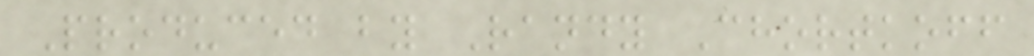Produced by Randy Chortkoff
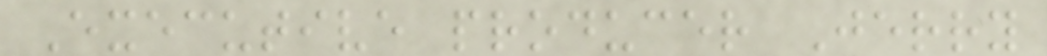Executive producer Jerry
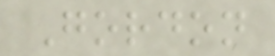Gordon
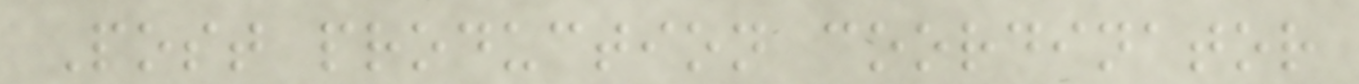Post production coordinator
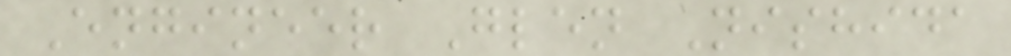Engineer Glen Nishida
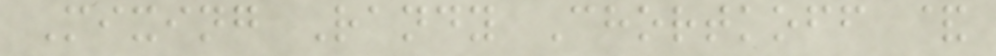Mixing Randy Chortkoff &
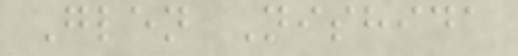Glen Nishida
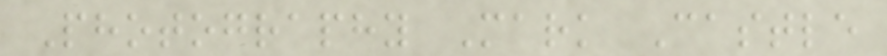Photography Mark Castle
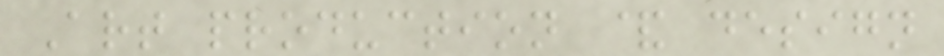Art production & design
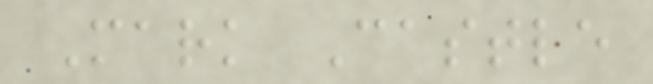Mark Castle
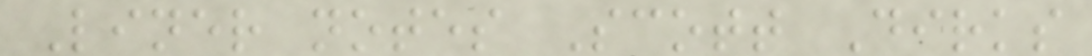Liner notes Scott Dirks
